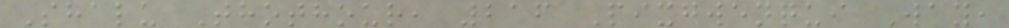Shalu Thothour, 216 Pixgwenqui Way,
